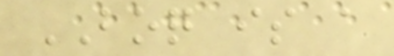BOQ is a
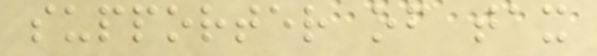supporter of tax
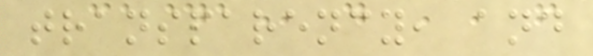transparency, and
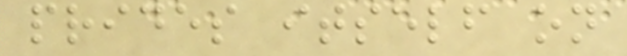prides itself on
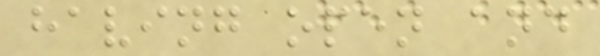having open and
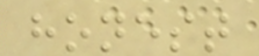honest
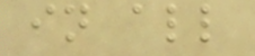in all
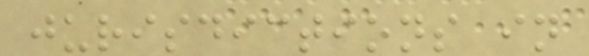jurisdictions in
